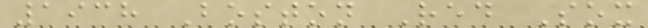1938 Boston Red Sox
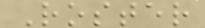Roster
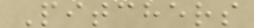Pitchers
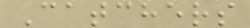Catchers
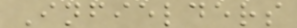Infielders
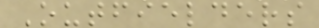Outfielders
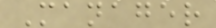Manager
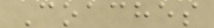Coaches
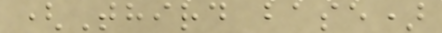(Third base)
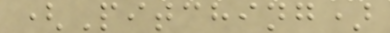(Pitching)
